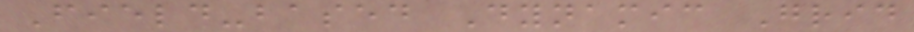Field-based Dynamic Grid
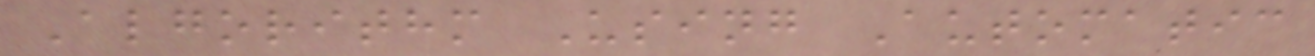Algorithm Using Automatic
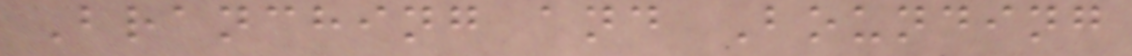Branching and Bounding
